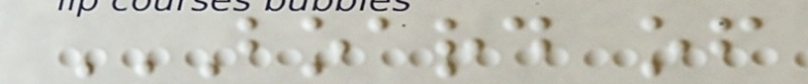BOARD OF
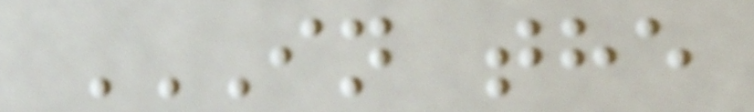IN THE
